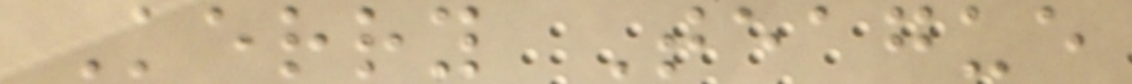Kerry Teague
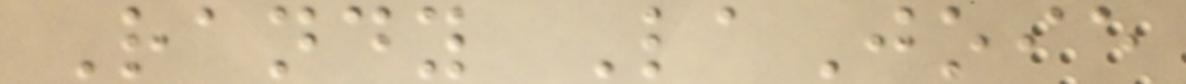Randy LaJoie
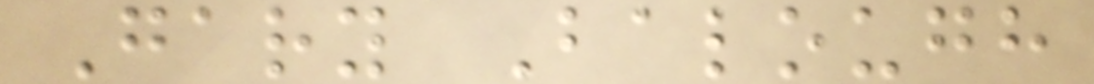Gary Balough
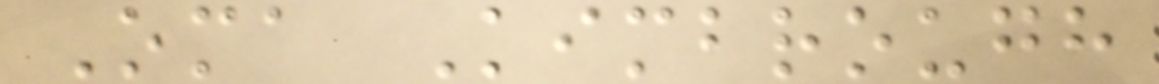Oma Kimbrough
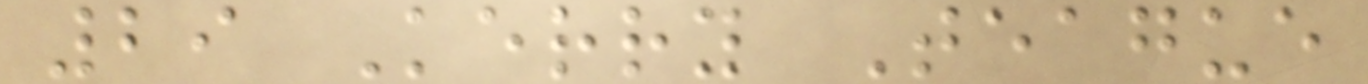29 Kerry Teague
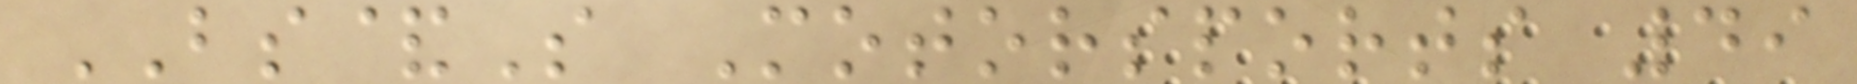BS&S Motorsports 49
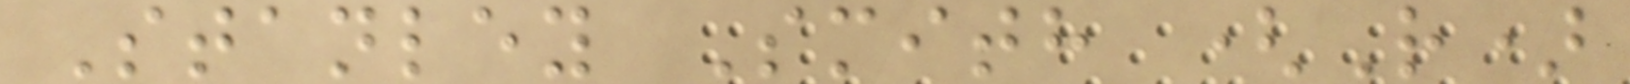Stanley Smith (R)
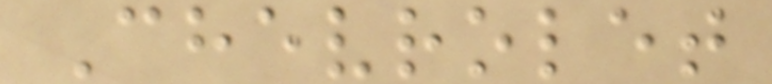Chevrolet
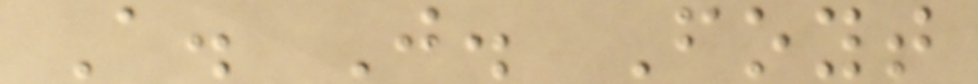A. J. Foyt
